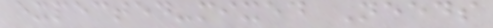expected-mixed Needs
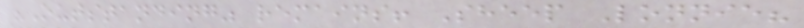"Outstanding" remains! Sheep Lonnie?
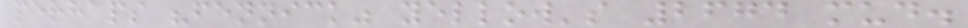perhaps "fennick" yellow's 2674 mud.
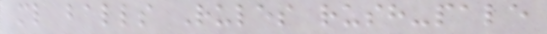ml balls Rules rush-pale
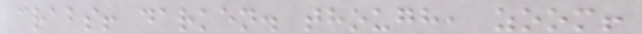crabs! darken. though, zoom!
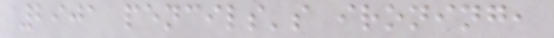2901 pencils's ironing,
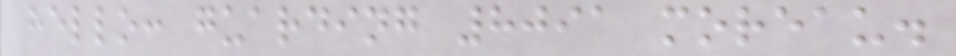hello: guarding 8091 moreau.
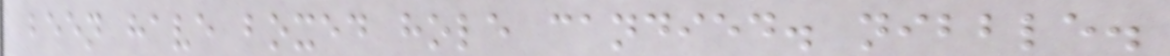been have boxed hole candied. nibble.
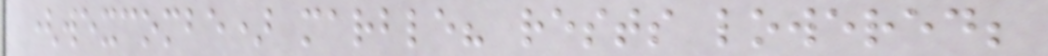(wexcombe) marble? rests lowered;
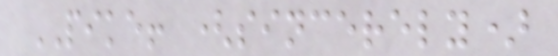PIKE! (sincerely)
